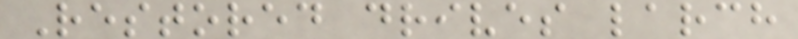Restored drives larch
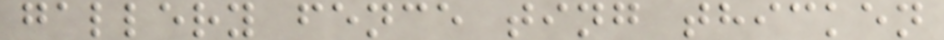gallery fence ting thicken
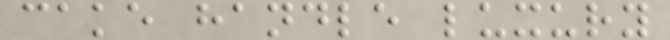cake handle luxury
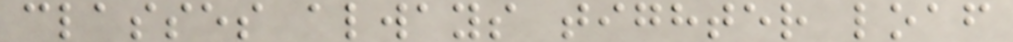classes always tighter loaf
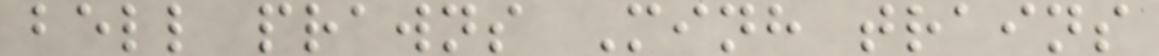bell prawns Minh trains
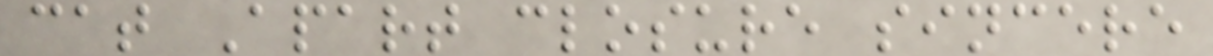cat Apart closure sincere
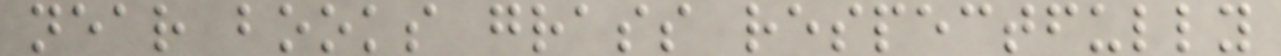near books grass respectfully
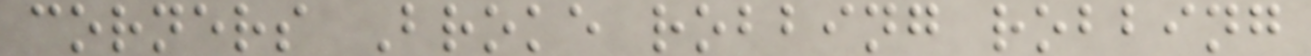corners Broke robbing robbing
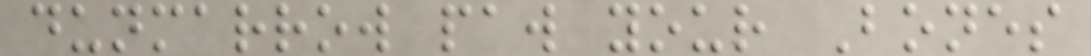dunmarrow paw your Bones
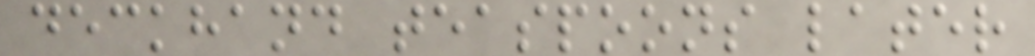deckhand teaspoons later
